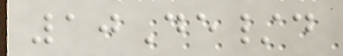10De/d
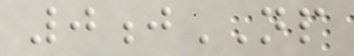0jNP
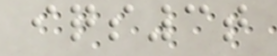iqs3t
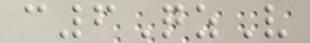c6QzV
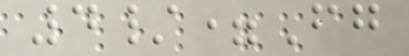4/=Fg
